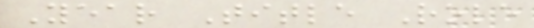Year Title Role
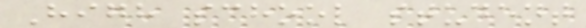High school student
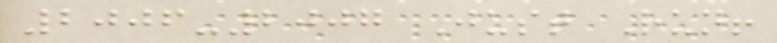2006-2007 Just Run!
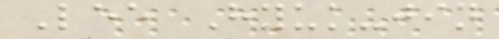Lee Hyuk-jin
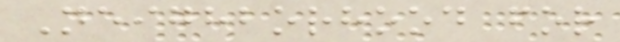Neighborhood for
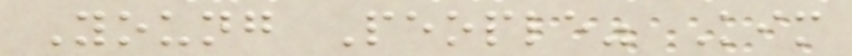Young People" Kim
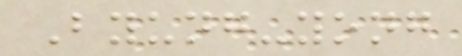Byung-yong
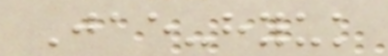Jae-hyuk
